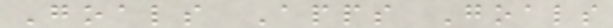Goals Apps Goals
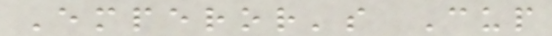Emperor's Cup
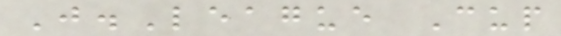J.League Cup
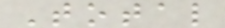Total
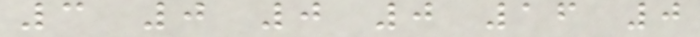3 0 0 0 16 0
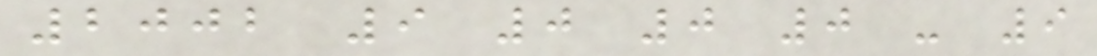2002 9 0 0 0 - 9
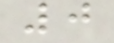0
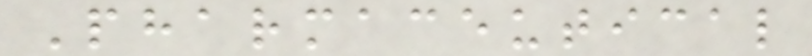Pharmaceutical
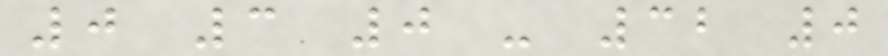0 3 0 - 32 0
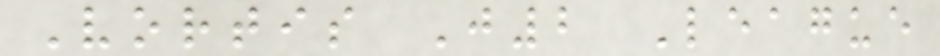Vortis J2 League
